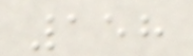158
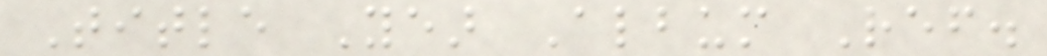Title Year Album Ref.
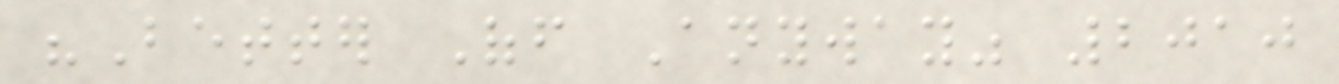"Better Off Anyway" 2010
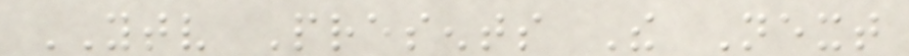YTV Presents The Next
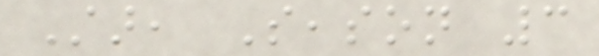Star, Season 3
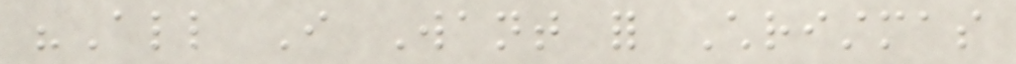"All I Want for Christmas
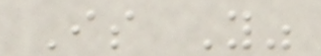Is You"
